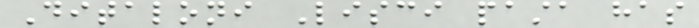Ditaloni Lisci pasta has
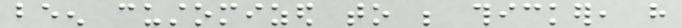been customized to be thicker, have
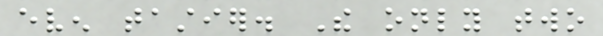even tastier. The only two
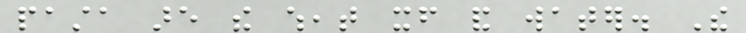pasta are the wheat itself and water. The
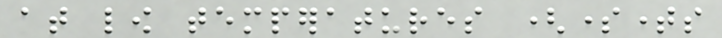at low temperatures (sometimes
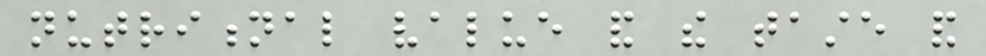nutritional value and the taste and
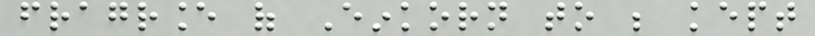fragrance of Einkorn to be kept
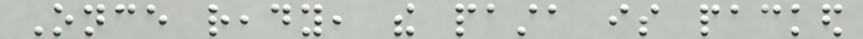Once ready, the pasta is packed
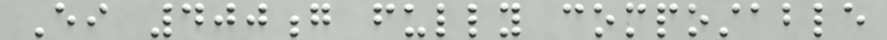Either 400g fully compostable
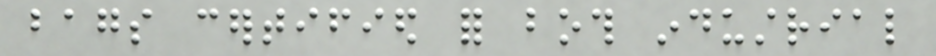bags certified for both industrial
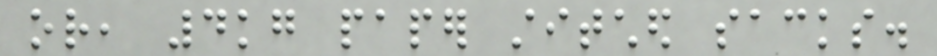or, 4kg paper stitched sacks.
